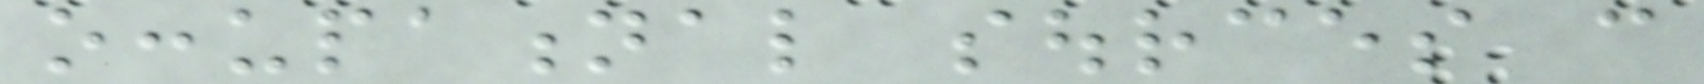occupational sources can
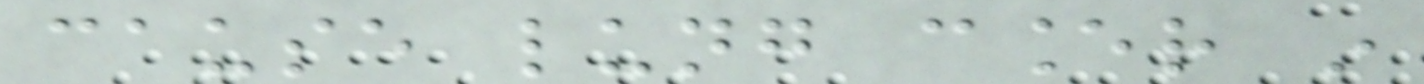cause lung cancer in
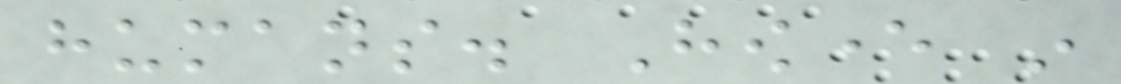humans. However in
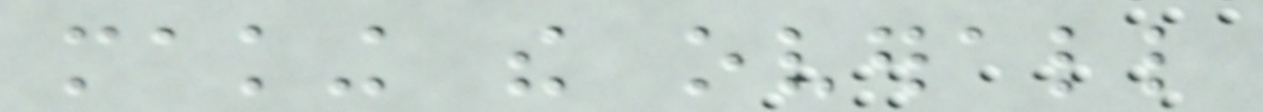making the overall
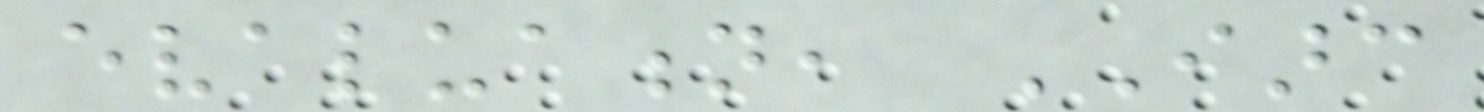evaluation, IARC
